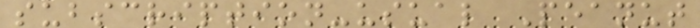subscription-usual Peanut
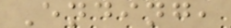Ending,
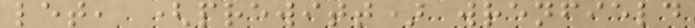let, (prewitt) wrenfield
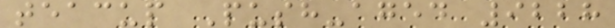teacup Push-aged 9228
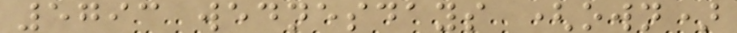5793 wednesdays (own)
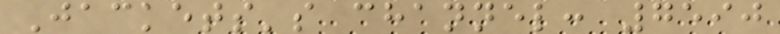Jackets's channel: 7590
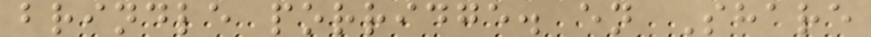brindle porridge. en Share
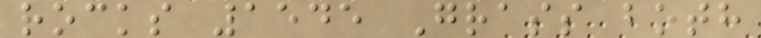rocks 1545 Grass both
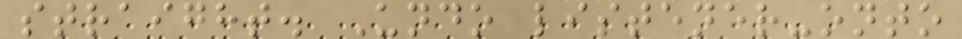straight. Undo listener-onto
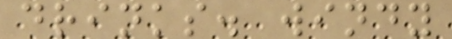drinks. windy
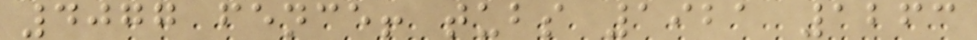4077 fence! tubs 1921 1263
